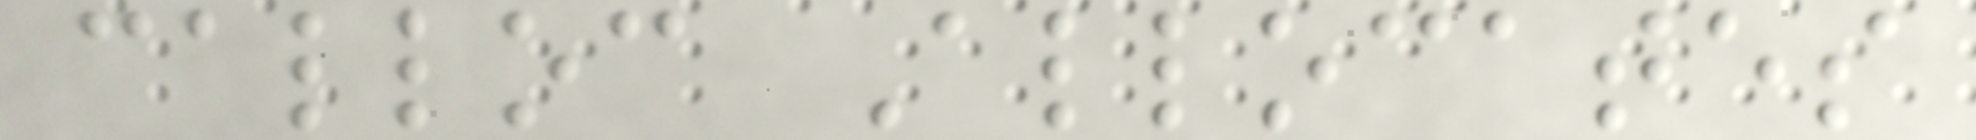calloc Allocates
